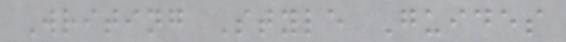Writing Style Guides
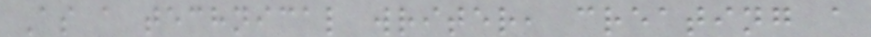As a technical writer, creating a
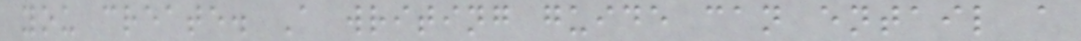you create. A writing guide can entail a
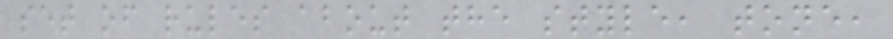set of rules about the style, tone,
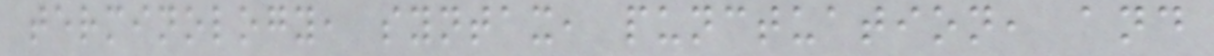terminology, syntax, punctuation, and
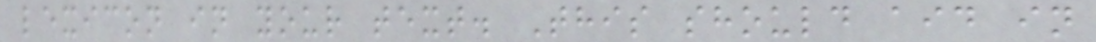lexicon in your text. This should aid in
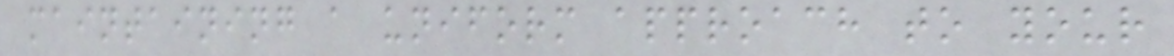maintaining a uniform approach to your
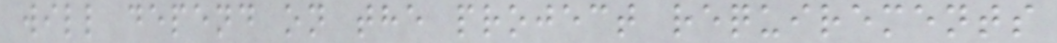will depend on the project requirements
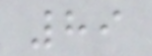89
